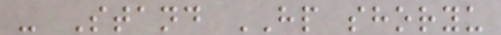- Stand HP shoryu
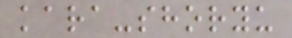kara-shoryu
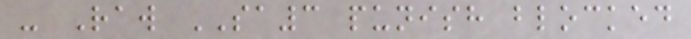- Raw SA3 punish blocked
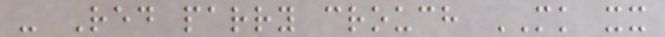- Red parry crouch MK xx
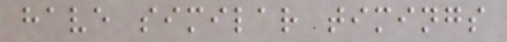have similar timings
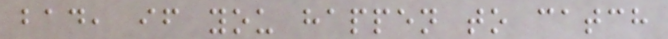bad, if you happen to catch
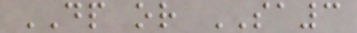DP or SA3
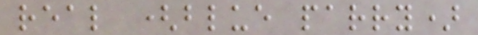real (blue parry)
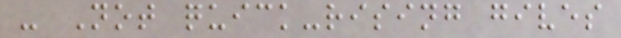- Not quick-rising gives
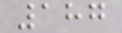187
